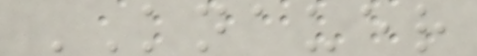KNAUER
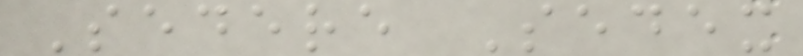Sedere Sedex
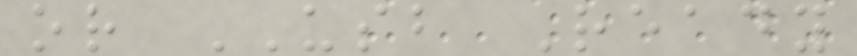or USB Ready
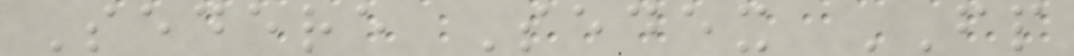Sedere Sedex FP
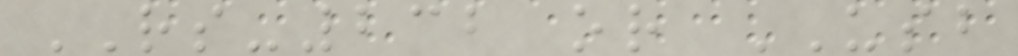RS-232 or USB
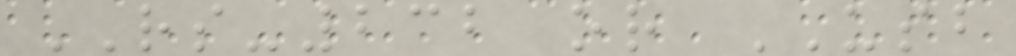RS-232 or USB
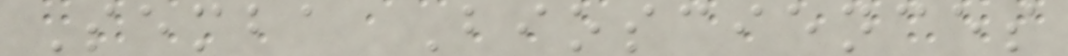Semba Biosciences
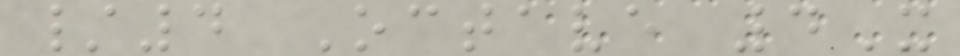/4 Octave 4X
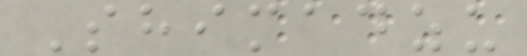Shimadzu
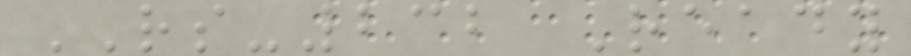RS-232 Ready
